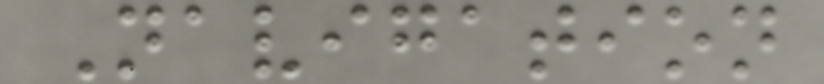Navigation
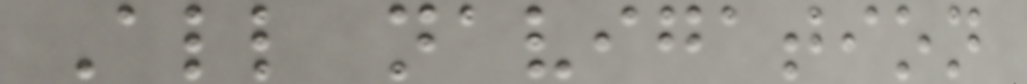All navigation
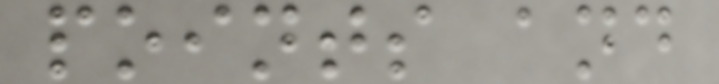points and
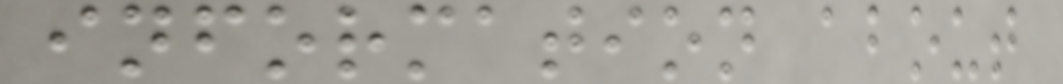information about
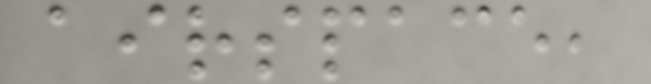airspace,
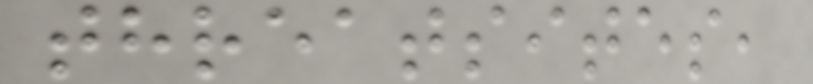threatsites,
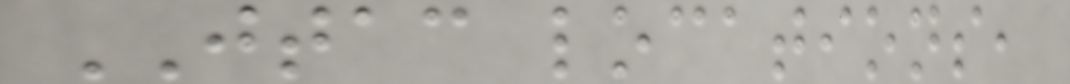JTAC locations,
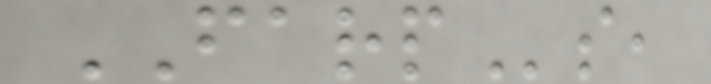FARPs,
